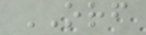ORF
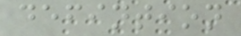defintion
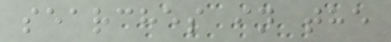searches in the
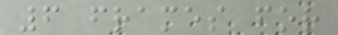6 frames for
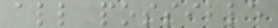all possible
